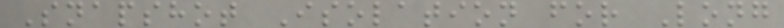Snapshot Isolation for Long
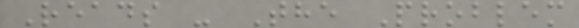Reads - The Problem
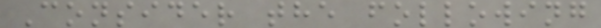Consider the following
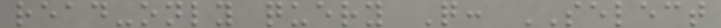read-only query Q: SELECT
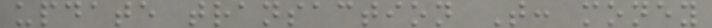update transaction T: money
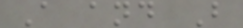A and B
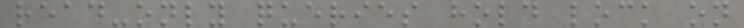read-only queries hold lock on
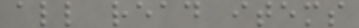all read items
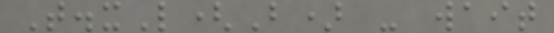T.xL(B) - wait
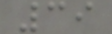39
